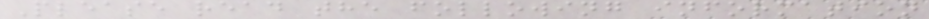Please read the following information
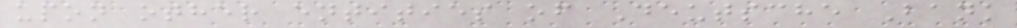upon other entities of Deutsche Bank
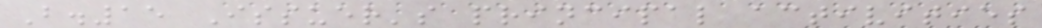B.15 Issuer's principal activities
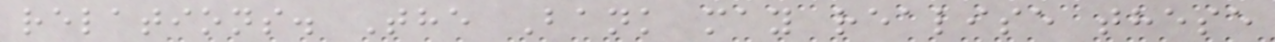relations. The Bank may realise these
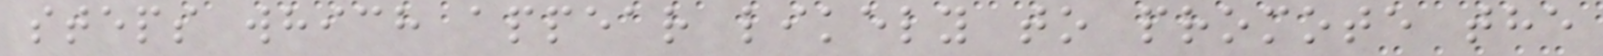steps which appear likely to promote the
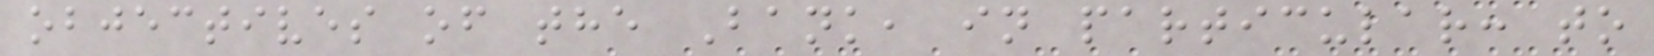objectives of the Bank, in particular: to
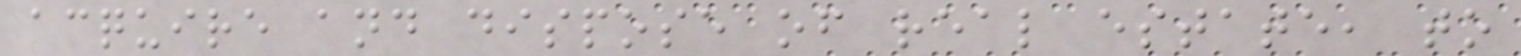acquire and dispose of real estate, to
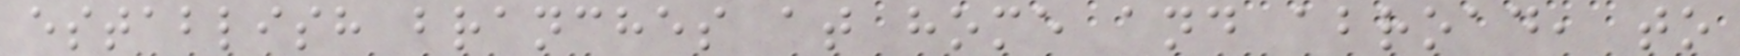establish branches at home and abroad, to
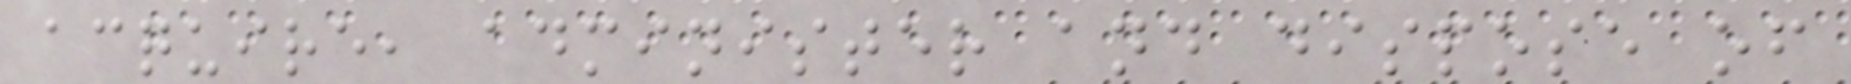acquire, administer and dispose of
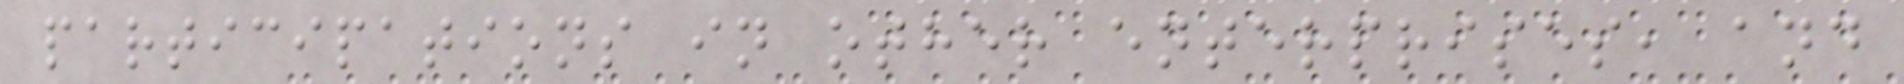participations in other enterprises, and
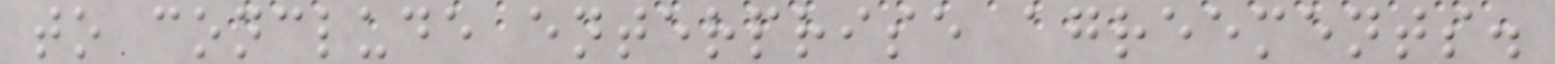to conclude enterprise agreements.
